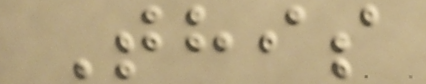This
